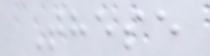These
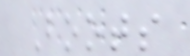Boots
